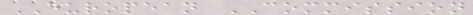EUROPEAN COMMISSION
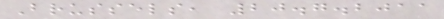Brussels, 20.7.2011
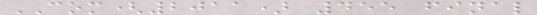COM(2011) 455 final
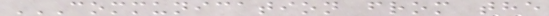COMMUNICATION FROM THE
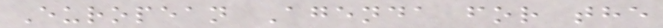European Agenda for the
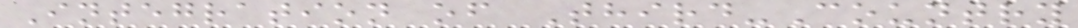Integration of Third-Country
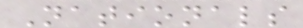Nationals
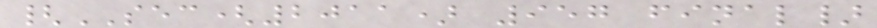{SEC(2011) 957 final}
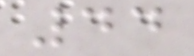44
